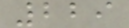229
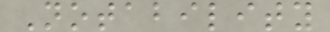Notability
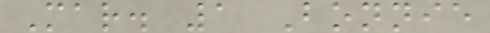Mar. 1 Bonnie
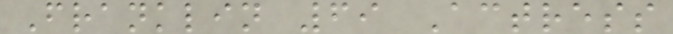Franklin 69 Actress
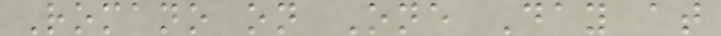Romano on One Day at
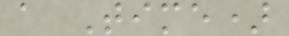a Time)
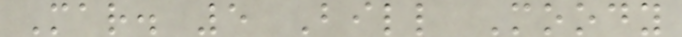Mar. 5 Bill Moody
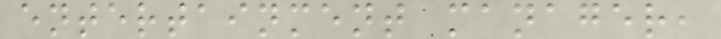entertainment manager,
